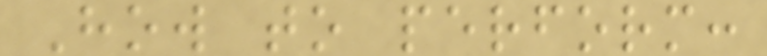How to perform:
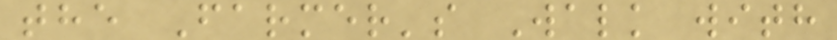the Farmer's Walk with
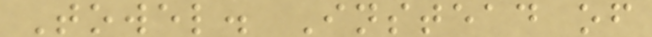Towel. Instead of
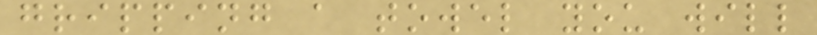gripping a towel you will
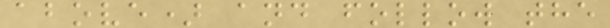above) and follow the
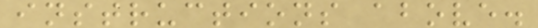instructions above.
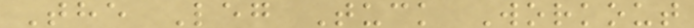The Leg Tuck Workout
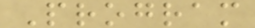Program
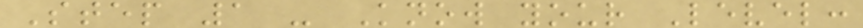Step 1 - Know your Level:
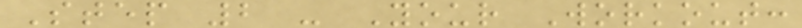Step 2 - Your Workout:
